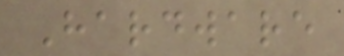Hardware
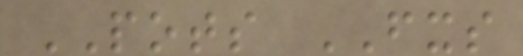POTS FXS
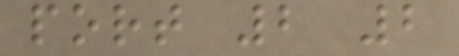port 2 2
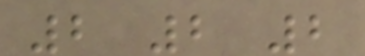2 2 2
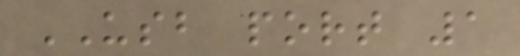USB port 1
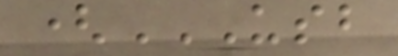(USB
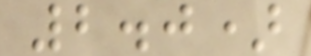2.0)
